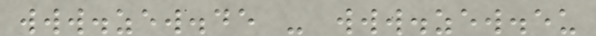www.zew.de - www.zew.eu
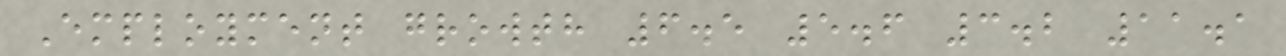Employment growth 6.5 5.6 3.2 11.1
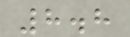8.8
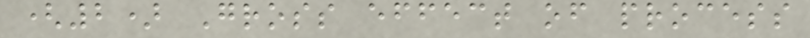(2) Gross effect of process
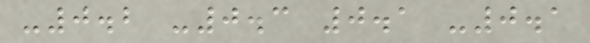-0.2 -0.3 0.1 -0.1
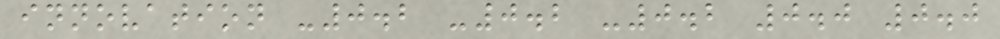innovation -0.2 -0.2 -0.2 0.0 0.0
